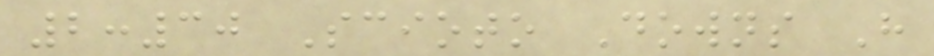2:30 Scioto Downs H
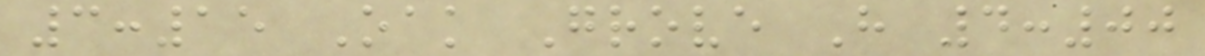3:15 Oak Grove H 4:00
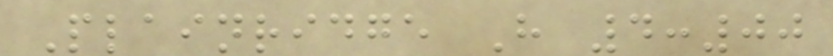Plainridge H 4:00
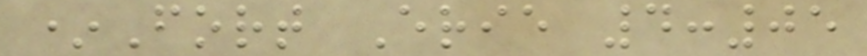*Fort Erie 4:05
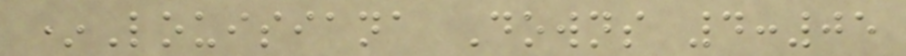*Louisiana Downs 4:05
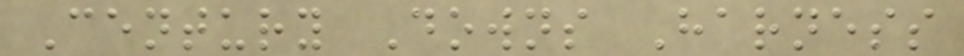Century Downs Harness
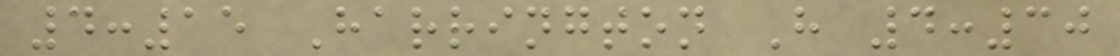4:15 Harrington H 4:30
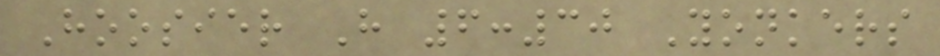Hoosier H 6:30 Yonkers
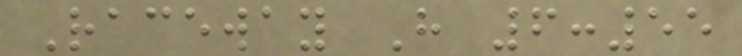Raceway H 6:55
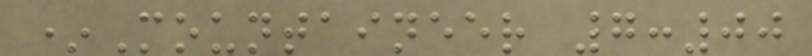*Mountaineer 7:00
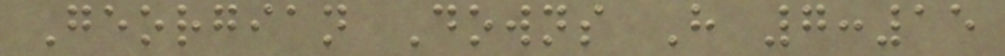Georgian Downs H 7:15
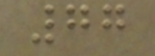77
